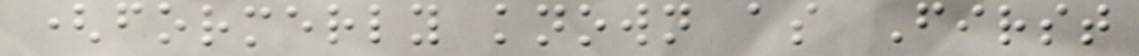(formerly known as First
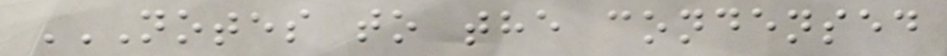NOTES TO THE CONDENSED
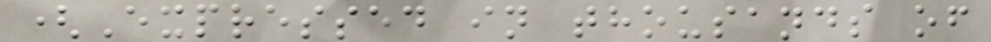(Expressed in thousands of
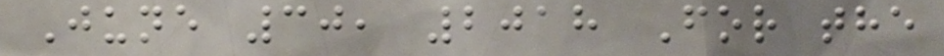June 30, 2018 For the
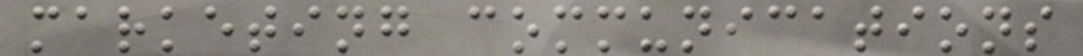marketing communications
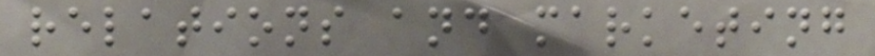relations and marketing
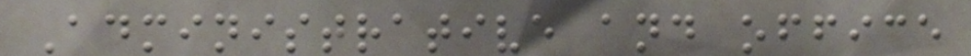Administrative and office
